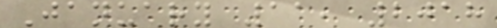January 11, 2018
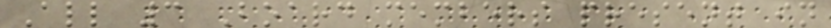All 3 Board members present in
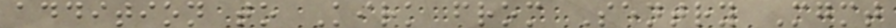addition to Kirk from Sentry Mgmt
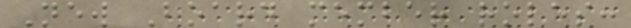New Board member roles:
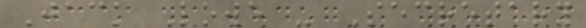Jack Lowe - Secretary
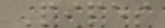Pipes
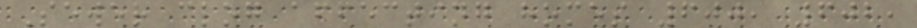Sewer clog affecting homes 600, 602,
